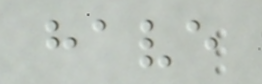have
